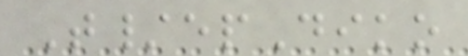T/epDiko
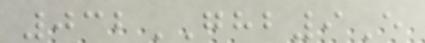032GHB9E
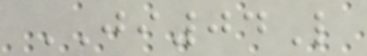JI04L
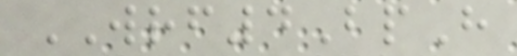WRF4BpH
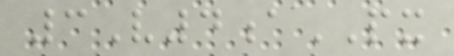3V4aPX
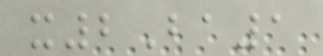x2Ba1
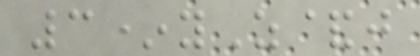3*yZ&j
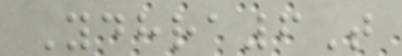Ydhra6T
